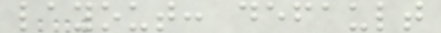layout: default
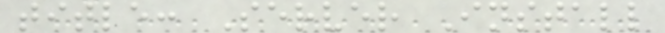title: Server Install
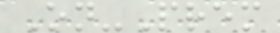On-Prem
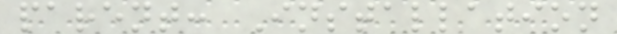parent: Installation
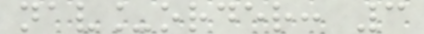nav_order: 3
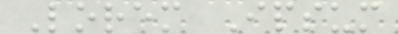Lorem Ipsum
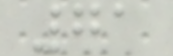71
